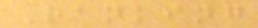Ranking
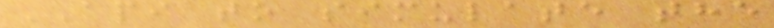API to simulate the
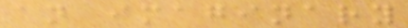an imaginary
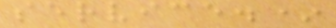service.*
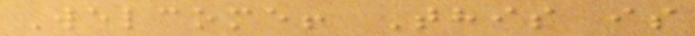Welcome! This is
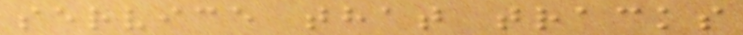service that tracks
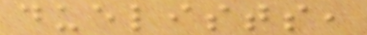duelists,
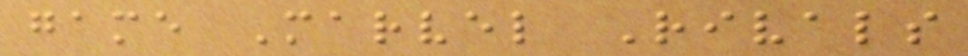game Marvel Rivals
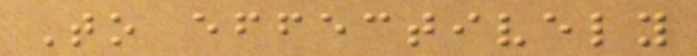To effectively
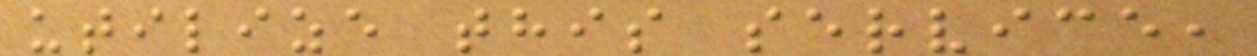utilize this service,
